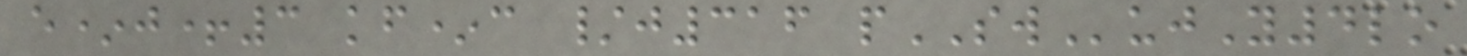e*j+3 kf*c /j316 pSWujY4lo
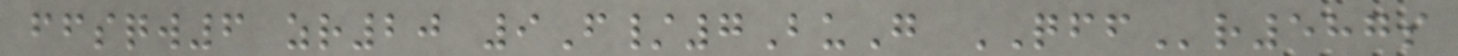ffsqw6 zr20 9F/7BuG QFFr587s
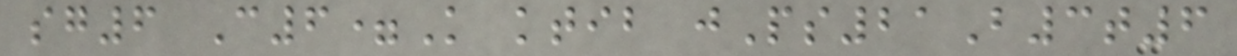sg6 C6=K ktib jPs21B3t6
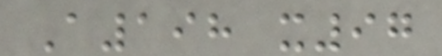A198 x97
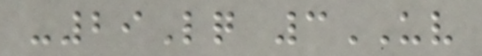-29Lq 3UV
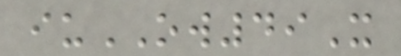iuOW49X
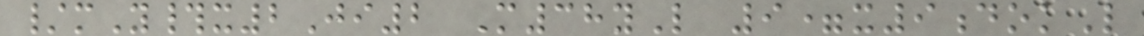/mY#x2Ji2 M38yL 9=x9dokL
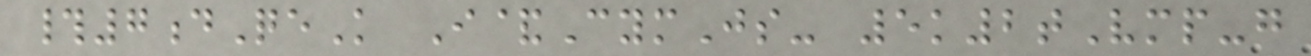#7dQeK I&CymJs- 5k2tVmp-g
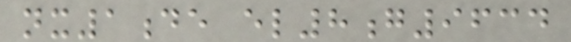nx1de el8g9634
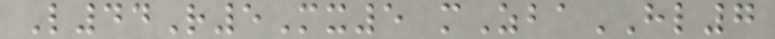L44R5Mx5 mZbaHL7
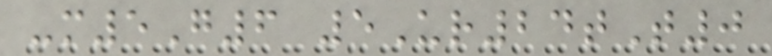-m5G6 5Ur24tT0
